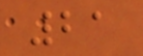21
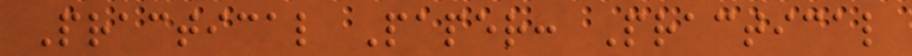Practical Paper: Practical
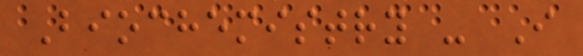Biochemistry - I
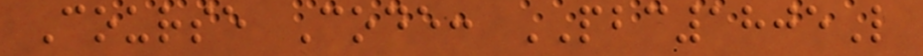Course Code: PBC1805L
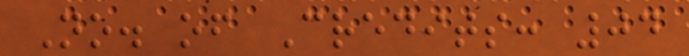No. of Credits: 04
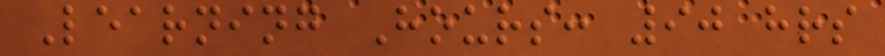Learning Hours: 90 hrs
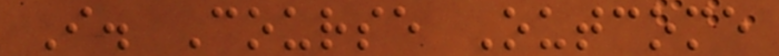I. Course Outcome
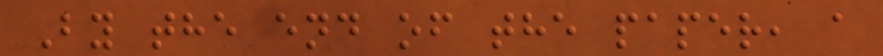By the end of the paper, a
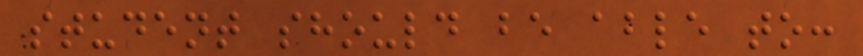student should be able to:
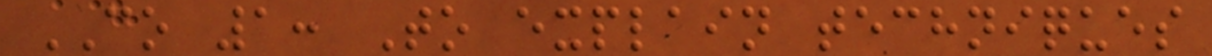CO 1: To explain techniques
